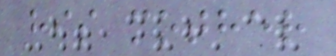his mother
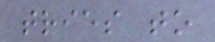tries to
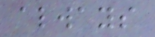always
